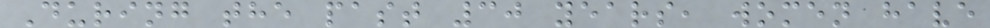During the past 30 years, women have
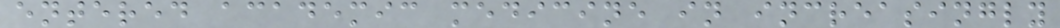entered academic medicine in increasingly
